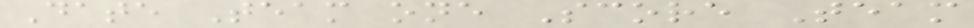Date Team one Score Team
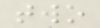two
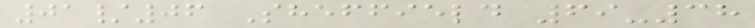01/06 Sheffield 69-38
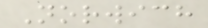Norwich
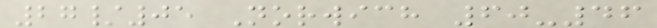27/05 Norwich 60-46
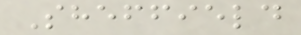Sheffield
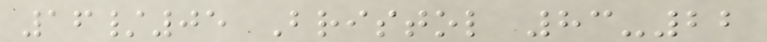16/05 Bristol 83-22
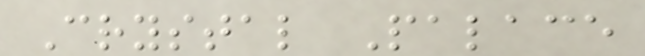Crystal Palace
